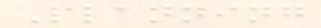Planning
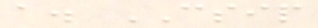a. CSIP
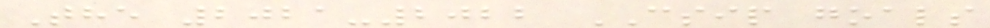The 2021-2022 CSIP goals
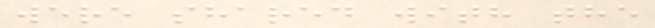were shared with the
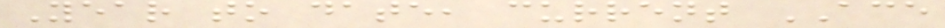Year to date, current ACE
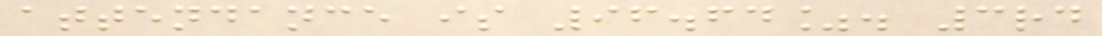attendance is 96.64%. 3rd
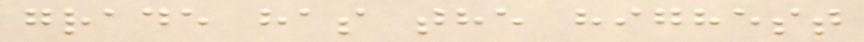grade has the highest
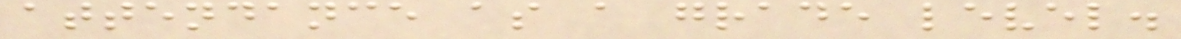attendance as a grade level.
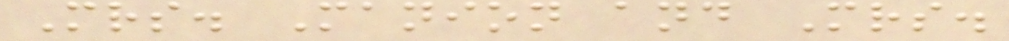Mrs. Manion and Mrs.
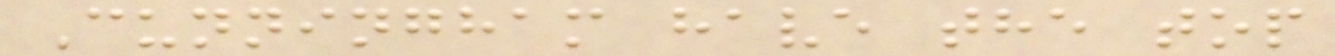Cunningham have the top
